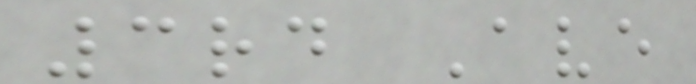3rd Ave
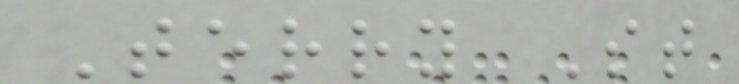Terry St
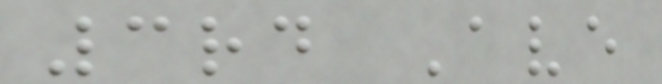3rd Ave
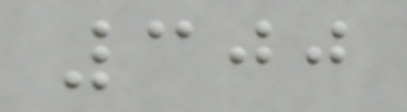300
